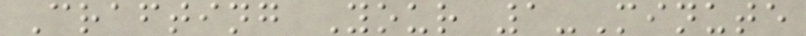Crafting Your 1-Minute
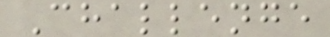Challenge
